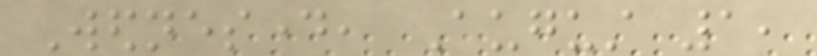Wednesday, August 1,
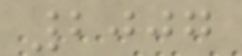2007
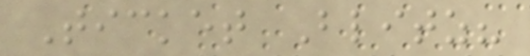Ticket Blitz?
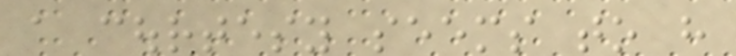a courtesy seems to have
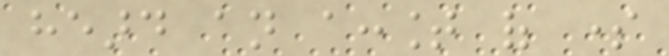heard an account of some
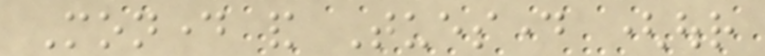Monday and Tuesday (our
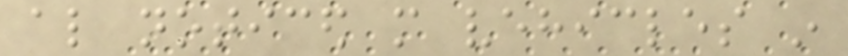also noticed more vehicles in
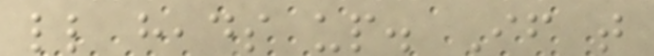little heads up. If that
